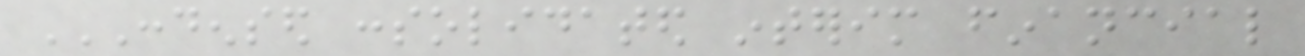CONDENSED CONSOLIDATED INTERIM FINANCIAL
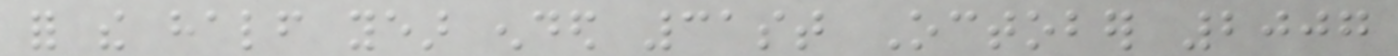for the half year ended 31st October 2007
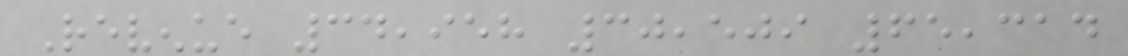Revenue 34,958 30,509 65,314
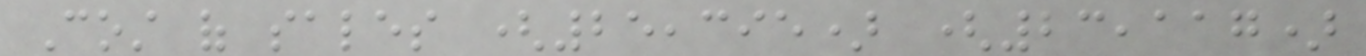Cost of sales (25,395) (23,117)
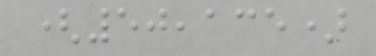(50,135)
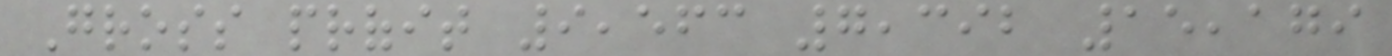Gross profit 9,563 7,392 15,179
